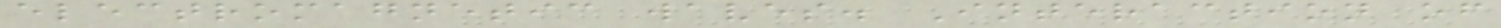electromagnetic waves. Interaction of
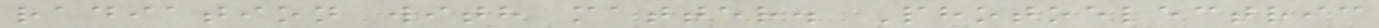radiation with matter. Photoelectric
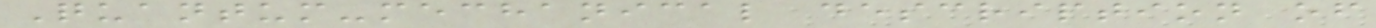Quantum-mechanical description of
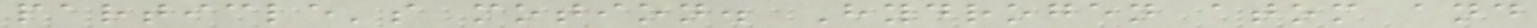particle's motion. Hydrogen atom and
